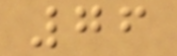76
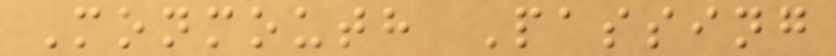Monmouth Passing
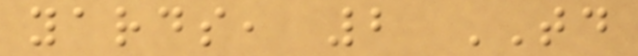yards, 2 TD
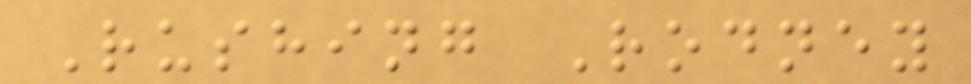Rushing Rodney
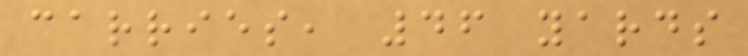carries, 46 yards
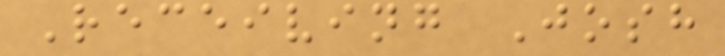Receiving Josh
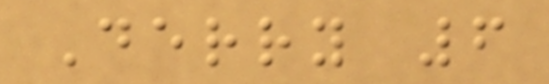Derry 6
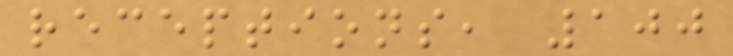receptions, 100
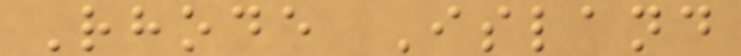Rhode Island
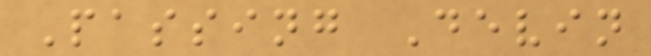Passing Devin
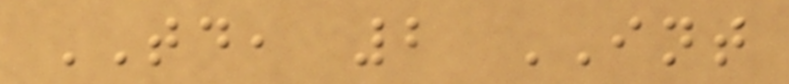TD, 2 INT
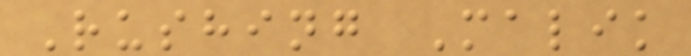Rushing Malik
